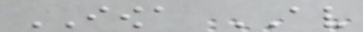IOWA AV
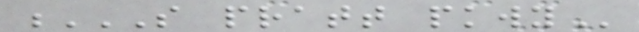S PRATT PKWY
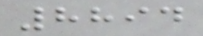8894
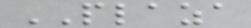PLAZA
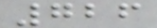726
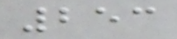253
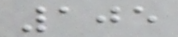105
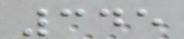345
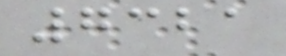7321
